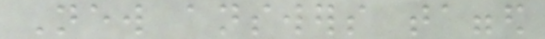New answers tagged
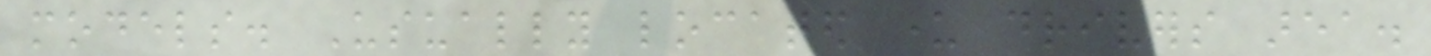models. Usually located under drivers area.
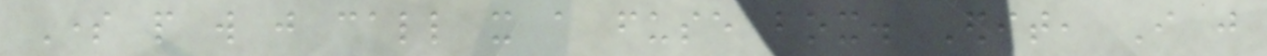Some people will just call it a fuse box. Edit, I just
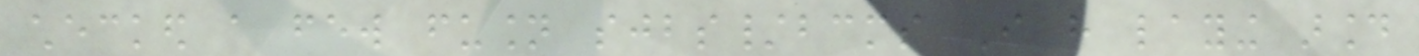checked a few fusion sjbs/bcms I have laying around
